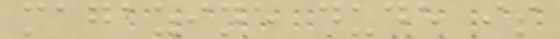magazine dude is
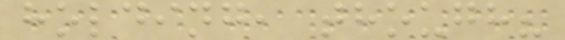holding, though?
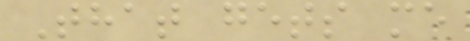That gets me
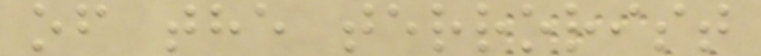of the terrorist
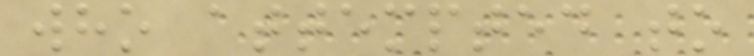who attempted to
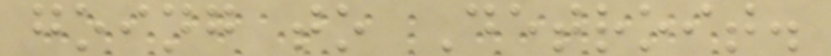going to Detroit.
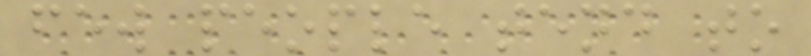few people tend to
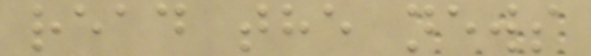read the news
